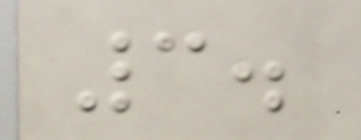3.
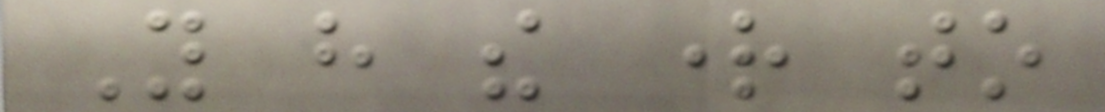You have the right to
